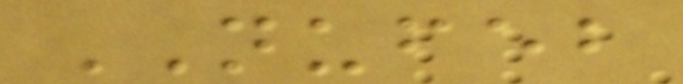NUFEB
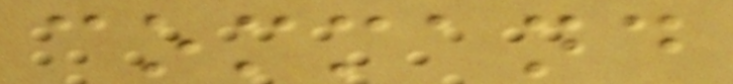command
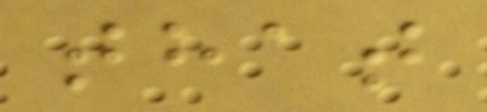that
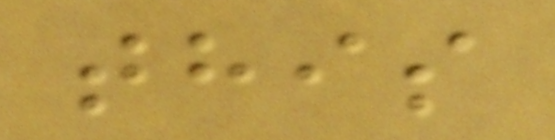this
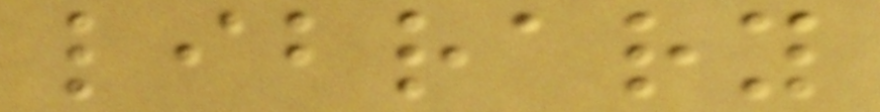library
